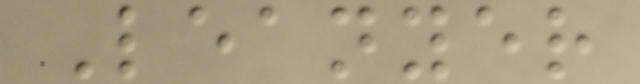Leanyer
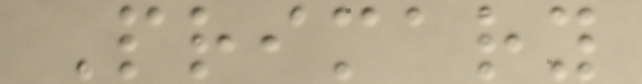Primary
